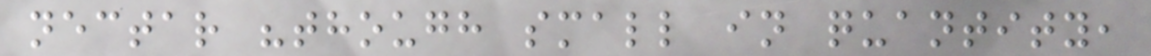nectar "though small in quantity,
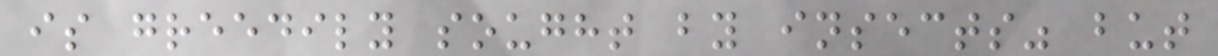is greedily sought by insects" but
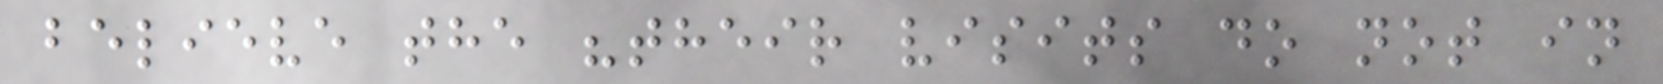believe the "their visits do not in
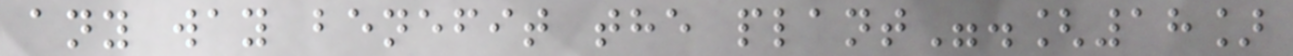any way benefit the plant".[18]
